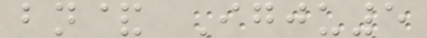bn& Igju5
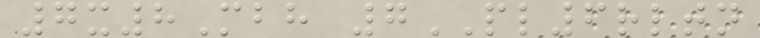7x8Mbh 7PL6rltn
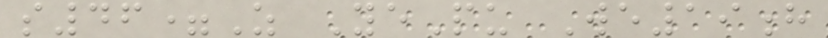s46=Z YePu We19h
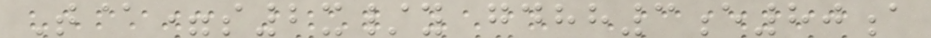T@=s2x/y gdhh3e80a
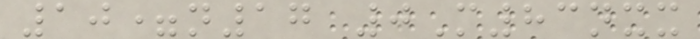10=n17 0M83nxx
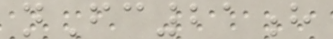nFc21h
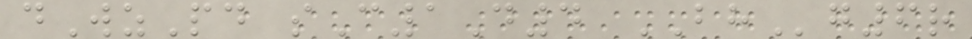dWzPd sC1D4 BHg6r
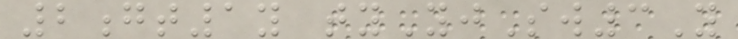2gt1y tyYjSw3Y
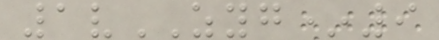1vZYG*9
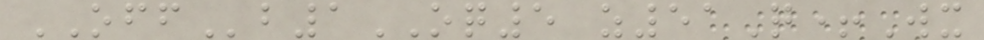OFFb1OQ5 z51Q+Wx
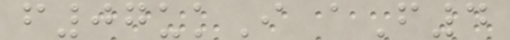f07ukI aF4
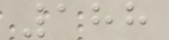188
